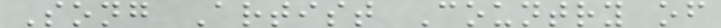Song Artist Country of
